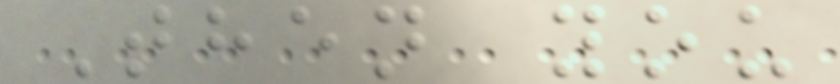Then you
